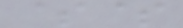$$
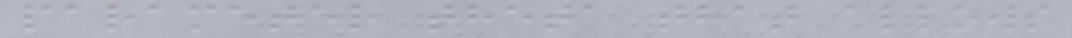parameter theta that allows
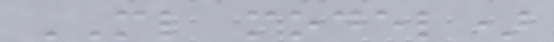ML model)
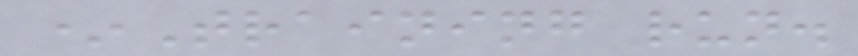*Training run.
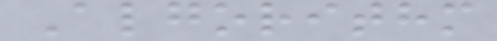Algorithm
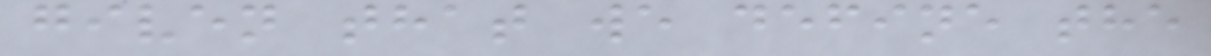given that we define the
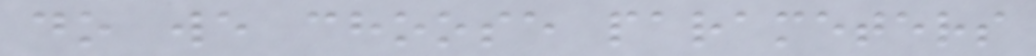do we choose parameters
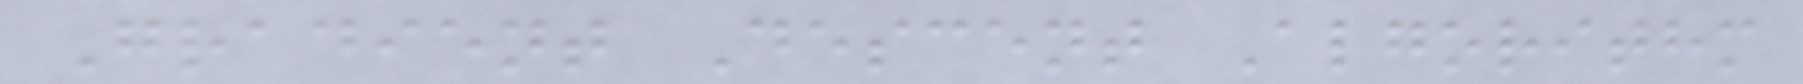Gradient Descent Algorithm
